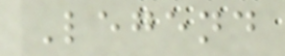Legend
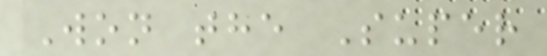Won the Super
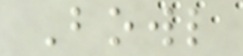Bowl
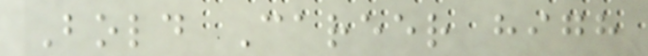Bold Career high
